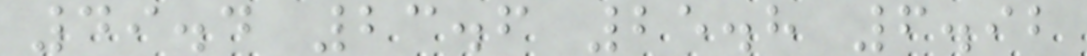49.4 23.6 25.8 6.92
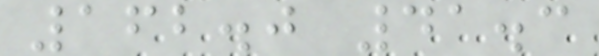162.0 41.3
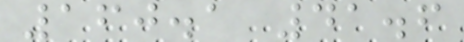160.1 41.6
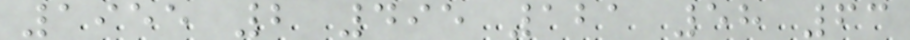1955 2 495 121 58 63
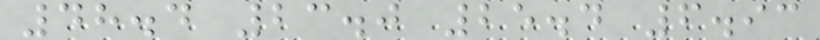48.4 23.0 25.4 6.93
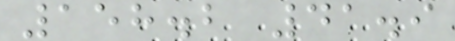158.2 41.9
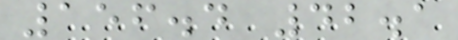156.4 42.1
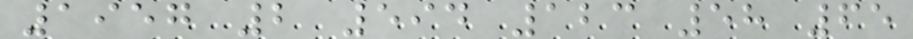1957 2 594 123 58 65
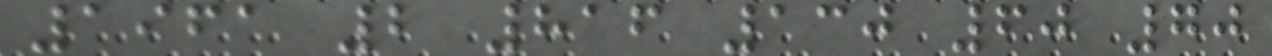1961 2 816 130 60 70
